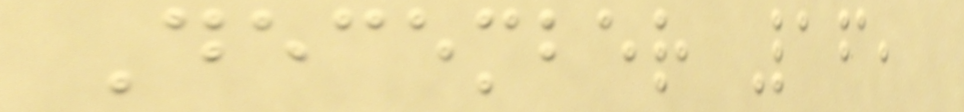December 16,
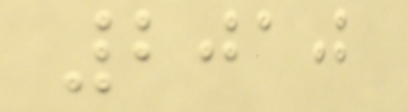2010
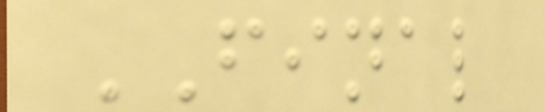FINAL
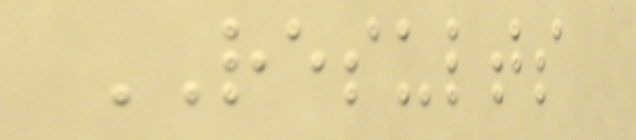RESULTS
